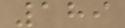189
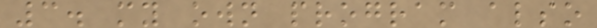3. my own program also
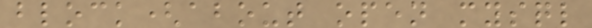block(about open mysql
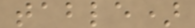table)
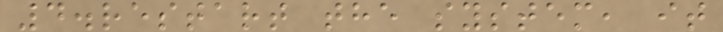4.restart the system, it
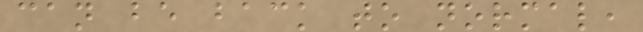can be back to normal,
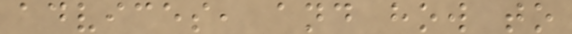advices, and how to
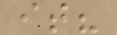it?
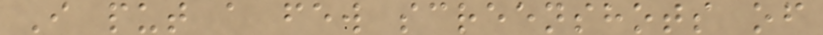I put a few screenshots of
